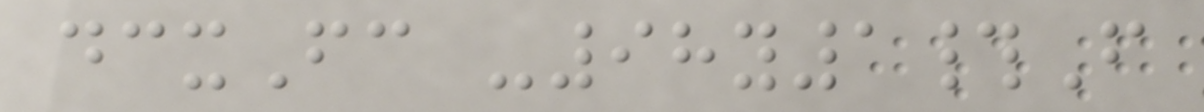dcxFc -98y1#F
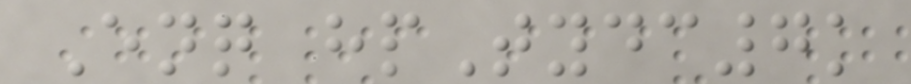Enq hpTydc7k
